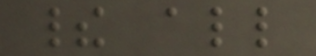their all
